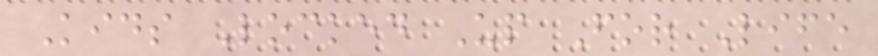Kids Locked Up For Life
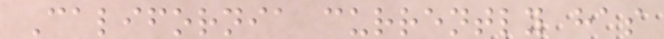California currently has
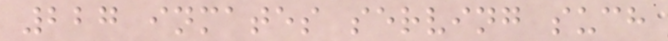227 inmates serving such
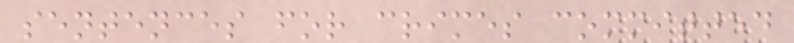sentences for crimes committed
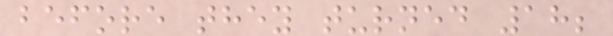before they turned 18;
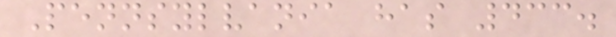Pennsylvania has 433.
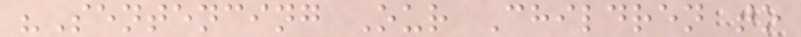"Sentencing Our Children to
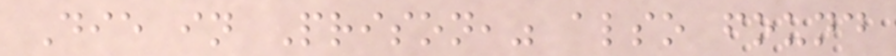Die in Prison," also found
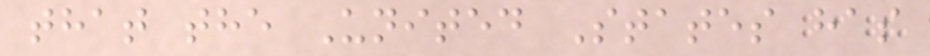that the United States has
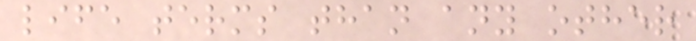life terms than any other
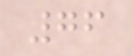76
